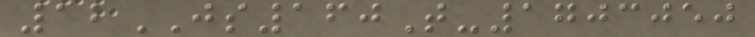12JS160T-1703050
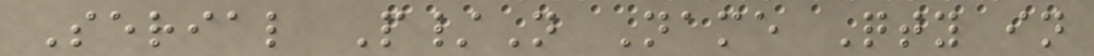Serial P/N Name Qty in
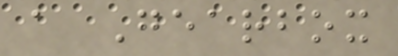a Gearbox
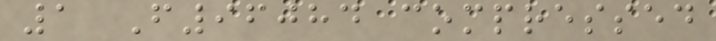1 F96084 compressed
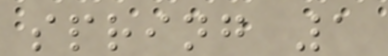spring 1
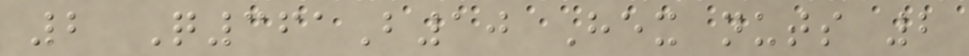2 Q361B10 Hex nuts 2
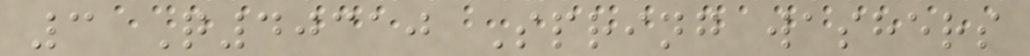3 Q40310 Spring washers
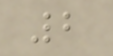2
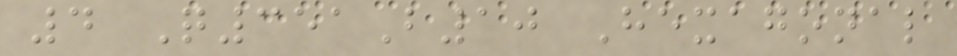4 Q351B10 Hexagonal
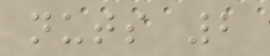nuts 2
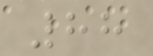88
